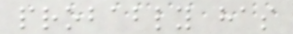probably has
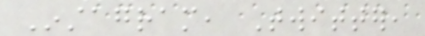Instagram, Twitter,
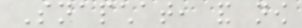Snapchat, and now
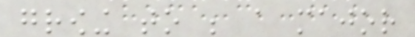growing to be a major
